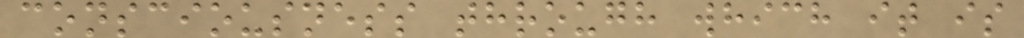consciousness through which it is
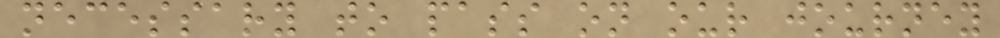necessary to pass on our journey
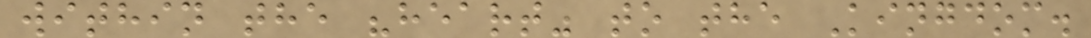within the "heart" to the Kingdom.
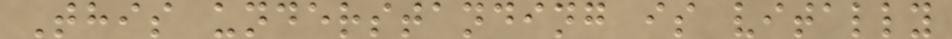This understanding is vitally
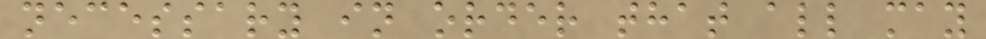necessary in order that all may
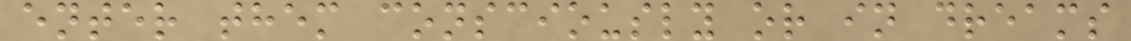enter them consciously or in dreams
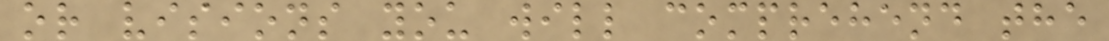or visions you will comprehend the
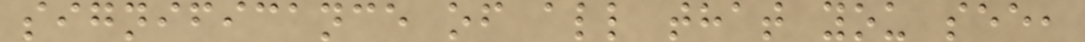significance of all that you see,
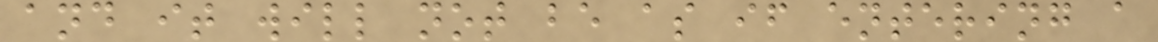and it will not be as if entering a
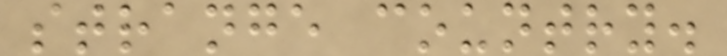strange country.
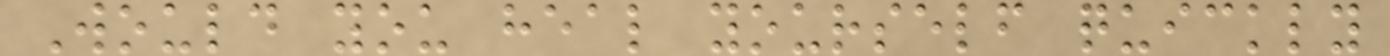Would you heal yourself quickly
